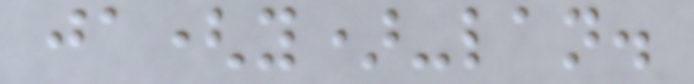ja(y)-lan.
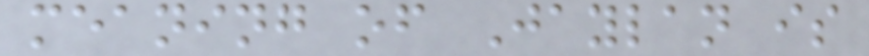meaning of Jaylan is
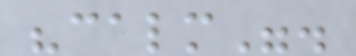"calm".
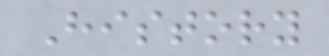History
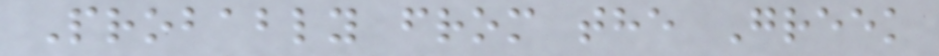Probably from the Greek
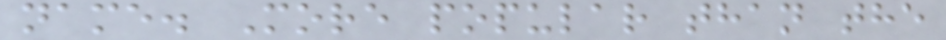name. More popular than the
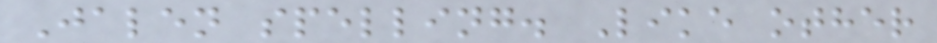Jalen spelling. Like other
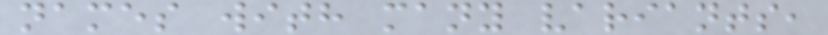names with many variants,
